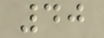40
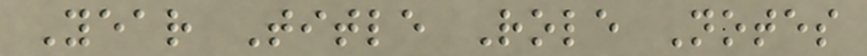Year Title Role Notes
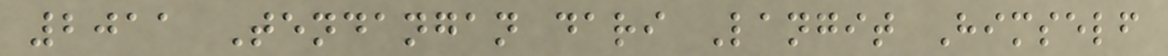2011 Tendangan dari Langit Himself
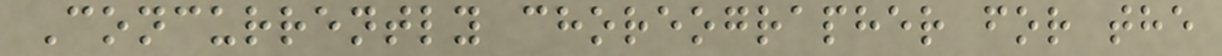Concurrently choreographer for the
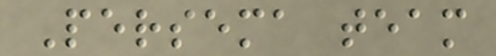Persema team
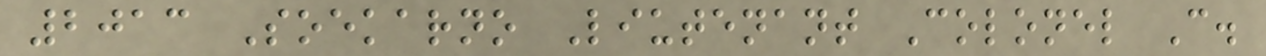2013 Soekarno Liutenant Colonel C.
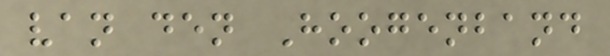van den Hoogenband
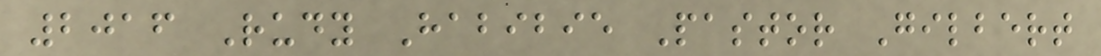2016 Rudy Habibie Pastor Gilbert
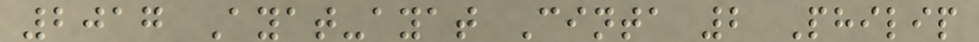2017 Ayat-ayat Cinta 2 Philip
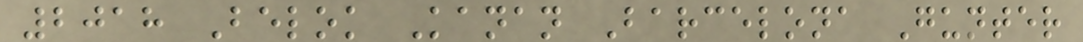2018 Belok Kanan Barcelona Gunter
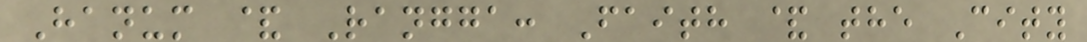Hanum & Rangga: Faith & the City
